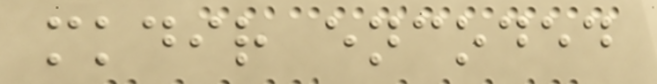mkdir encoded
